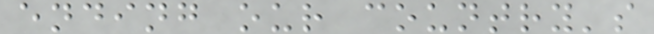ending our country's
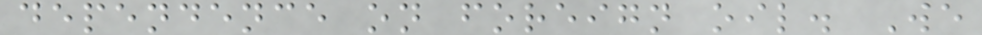dependence on foreign oil. We
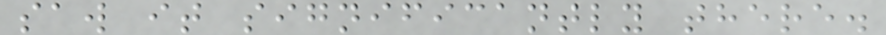saw it significantly there.
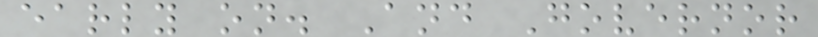early on. And Governor
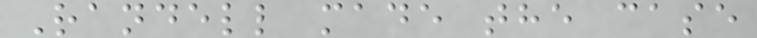Randell made the case
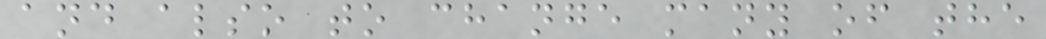and also to change many of the
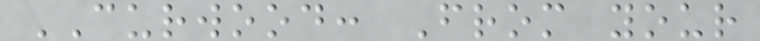CURWOOD: From your
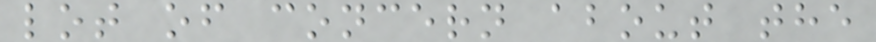lot of concern about the
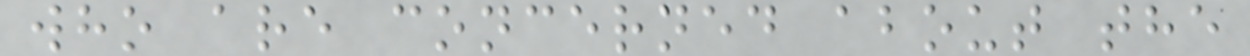who are concerned about the
